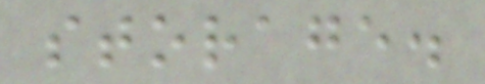storage.
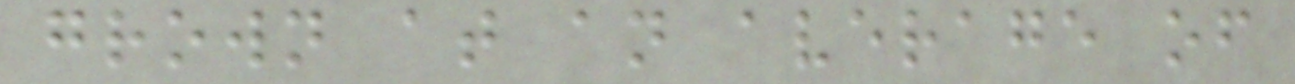grown at an average of
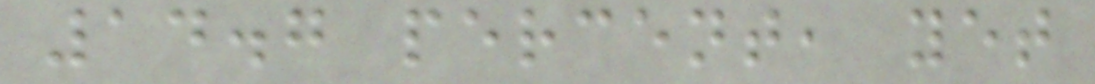14.7 percent, yet
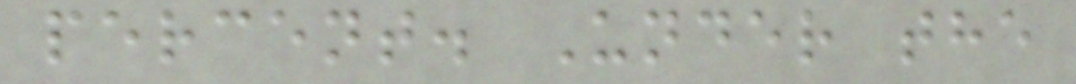percent. Under the
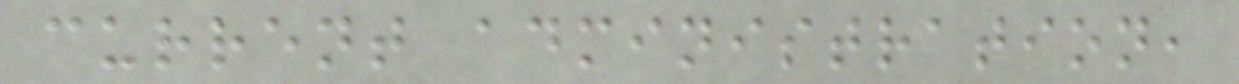current administration,
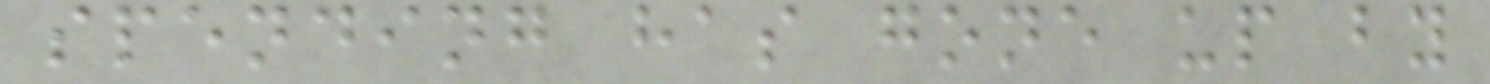spending has gone up by
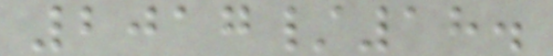2017/18.
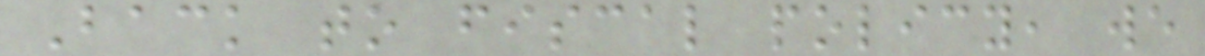Back to fiscal policy, we
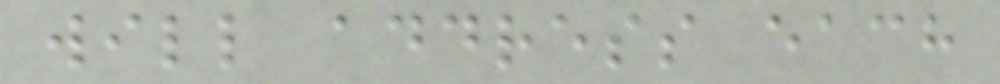will address each
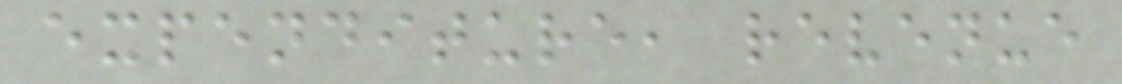expenditure, revenue
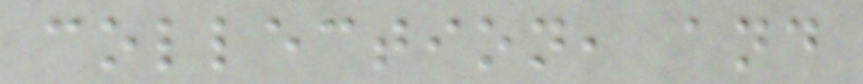collection, and
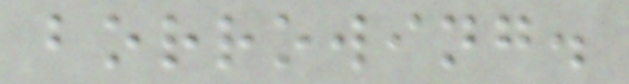borrowing.
